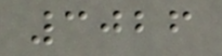3026
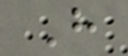H
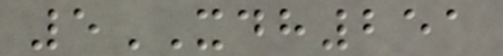5XDH251
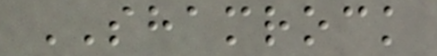SHAMROCK
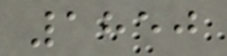1850
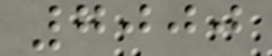7000
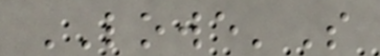LOWE'S
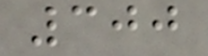300
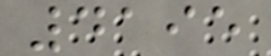4195
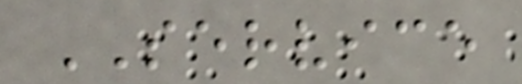SERVICE
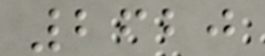2620
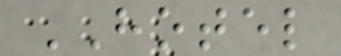HOTEL
